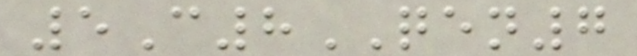5C8QEN7
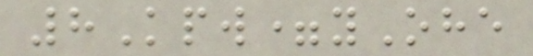8Kpw=yOhe
